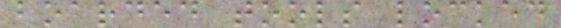boarded tools locked
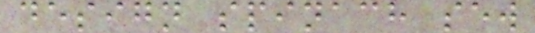design spinach sew
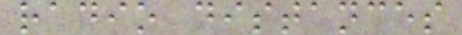radio distances
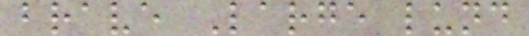brave Large lund
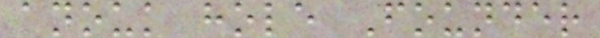anouk hole Founder
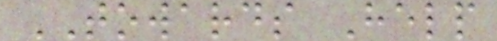TOWARDS Help
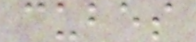cubes
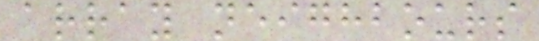array neighbours
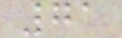71
